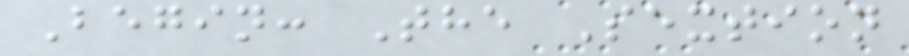Begin: The Sextion
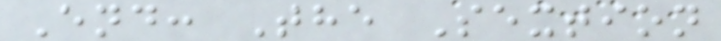End: The Sextion
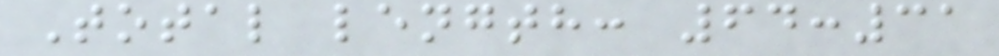Total length: 64:31
